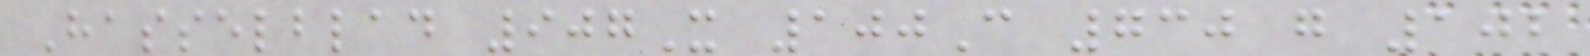Hasselblad 907X 100C 730 g 102
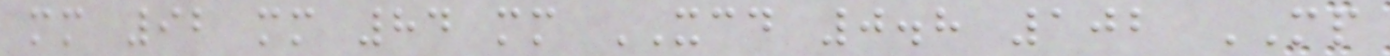mm 92 mm 84 mm XCD 0.8 102 MP
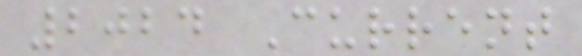2024 Current
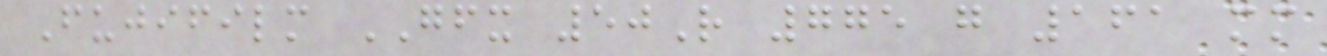Fujifilm GFX 50R 775 g 161 mm
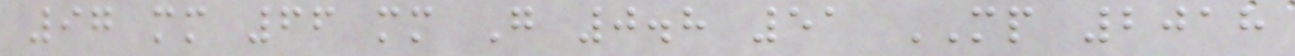97 mm 66 mm G 0.8 51 MP 2018
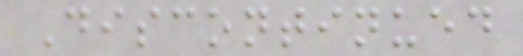Discontinued
